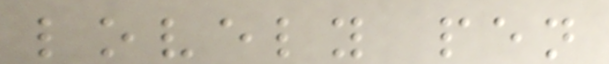lovely pen
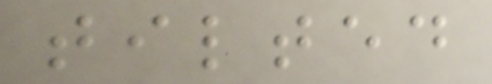tilted
